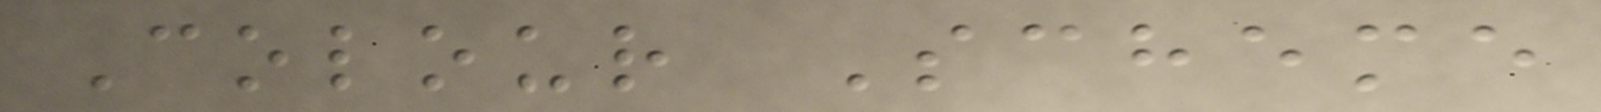Colour Scheme
